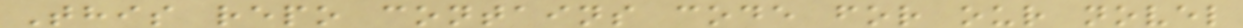This repo contains code for our novel
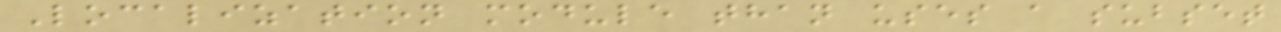Localization module than uses a subset
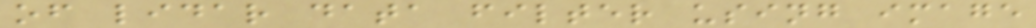of lidar data filter using image
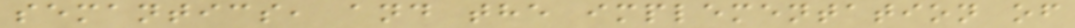semantics, and the implementation of
